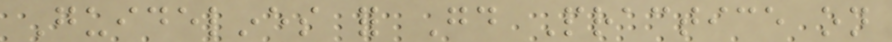Guidelines for Good Practice on
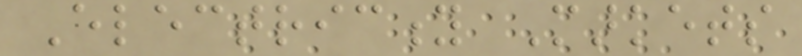Electricity Markets
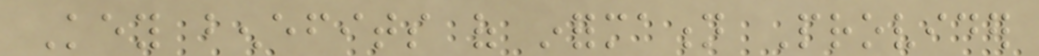Key benefits of information Provider
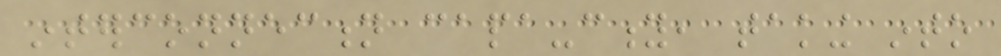interconnection capa-city, taking into
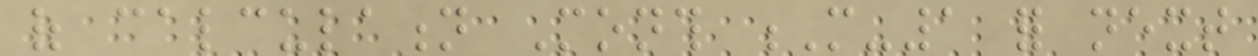of calculation Month M-1 for next
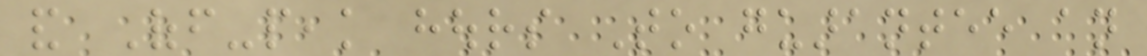and Off-peak hours To guarantee an
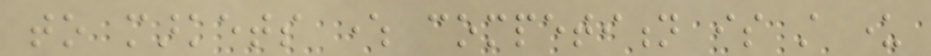to markets where competition is still under
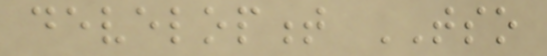development TSO
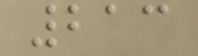213
